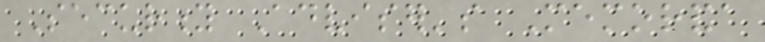Security Adviser's Memoranda
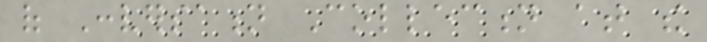of Conversation Collection at the
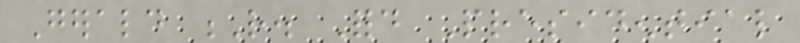Gerald R. Ford Presidential
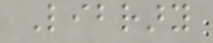Library
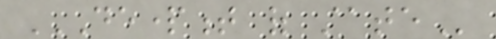DEPARTMENT OF STATE
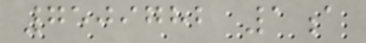7509782 1a
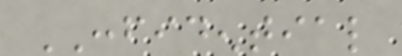CONFIDENTIAL
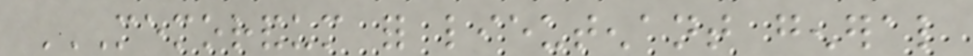MEMORANDUM FOR LIEUTENANT GENERAL
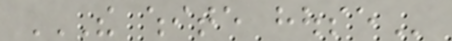THE WHITE HOUSE
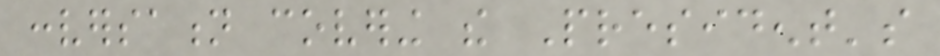conversation covering the President's
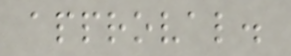approval.
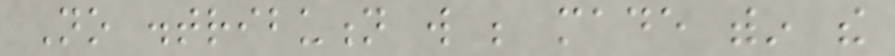No distribution will be made within the
